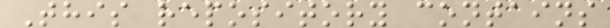This repository contains
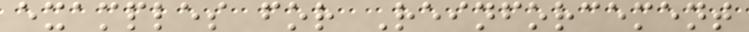examples for Reinforcement
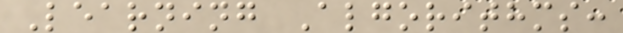Learning Algorithms:
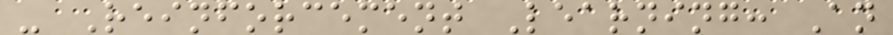- Reinforcement Learning: An
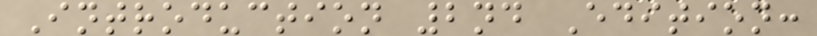Introduction 2nd Edition:
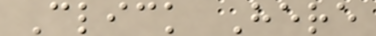Click Here
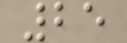25
